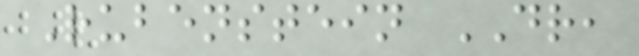Rubenstein DR,
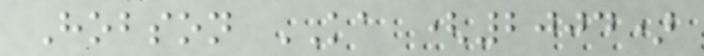Hobson KA (2004)
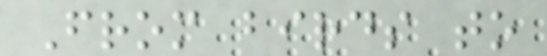From birds to
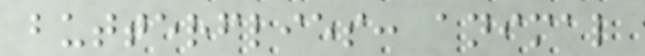butterflies: animal
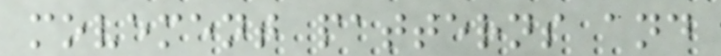movement patterns and
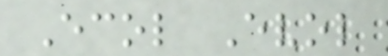Ecol Evol
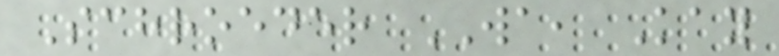Schroeder WA, Kay
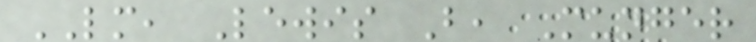LM, Lewis B, Munger
